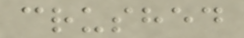crushed
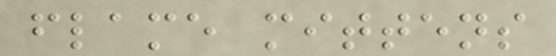flame mittens
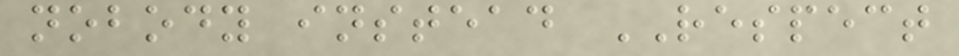nobody instead RESPECT
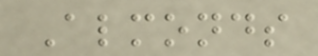Almonds
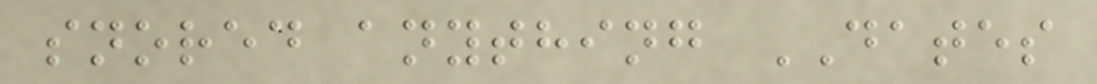snored anything DATES
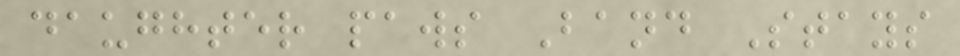daughter paws Band Stays
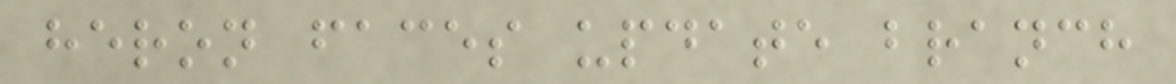heron faces update branch
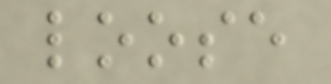loose
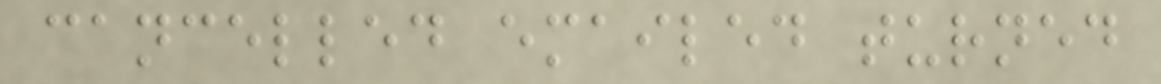cancelled emailed turned
